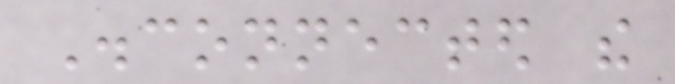Disconnected the
